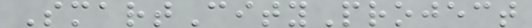SmartCityProject
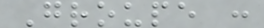Groupe :
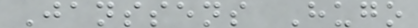Janssens Hugo
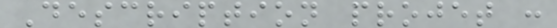Description projet :
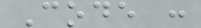Code :
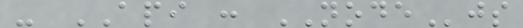- API : NODEjs
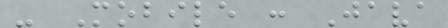- Mobile : Java
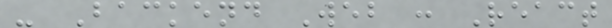- Backend Web : React
